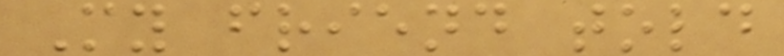My friend told
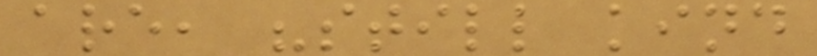are, "still kind
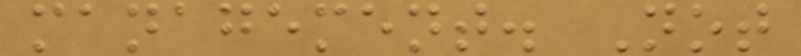management. Not
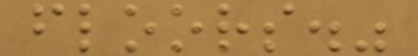floors."
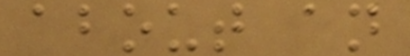about an
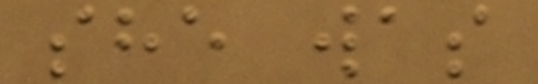she was
